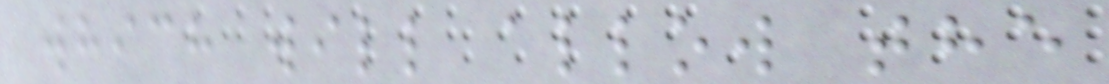which will allow the
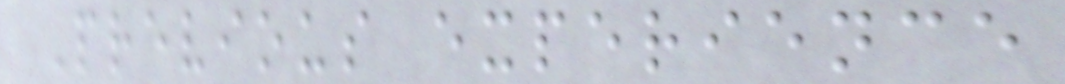Previous experience
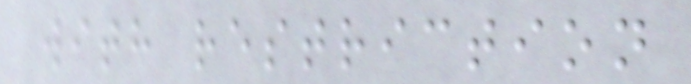with restriction
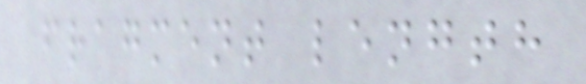fragment length
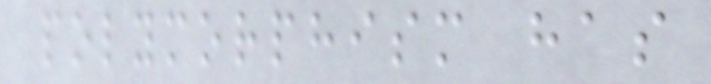polymorphism has
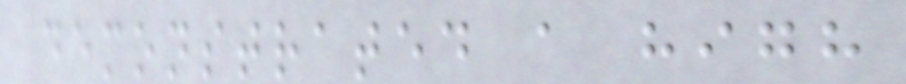demonstrated a high
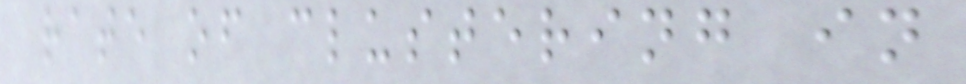rate of clustering in
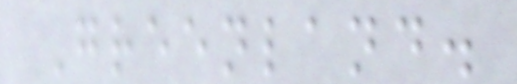Greenland.
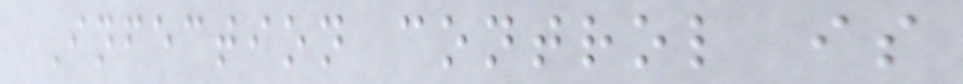Infection control is
